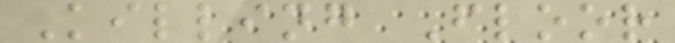Killing Floor
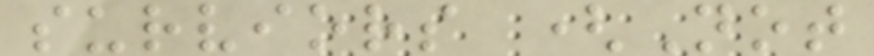surviors (Not
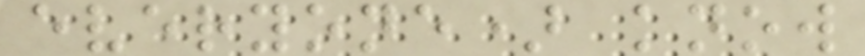everyone) know
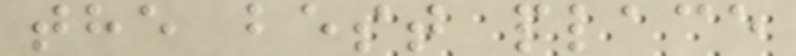the best place
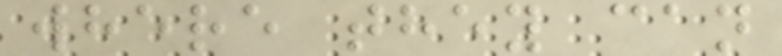where they can
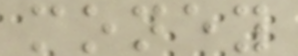money
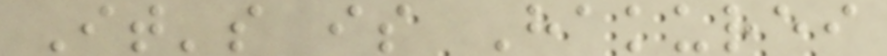It's is Hakurei
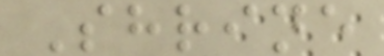Shrine
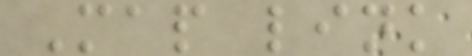Map link
